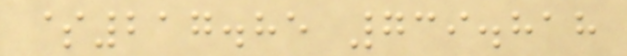$217.85 739.818
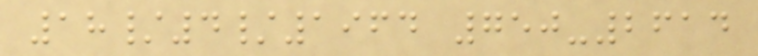18/4/1964 750-2614
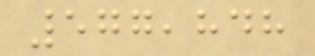577,848
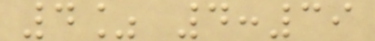4% 4:39
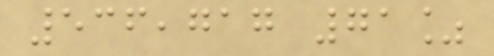536,717 71%
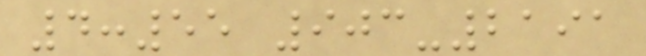4:55 903-2191
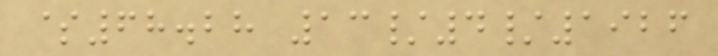$68.28 13/4/1926
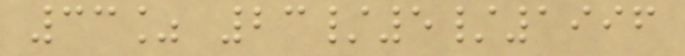33% 23/5/1996
